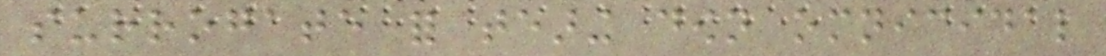surrogate for tearing down omnicidal
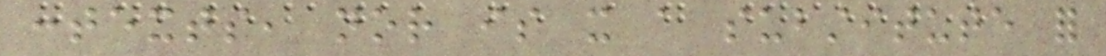contexts, nor is it a substitute for
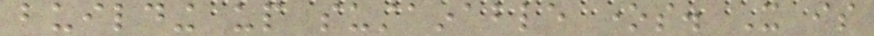building up sustainable ones. It is
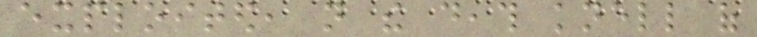exploited, not the death knell of
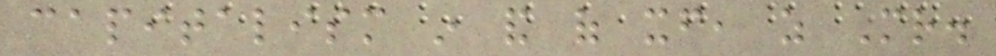capitalism in and of itself, as Mr.
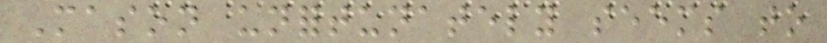Mason unfortunately seems to
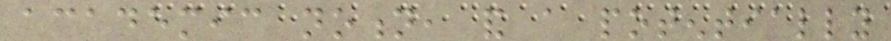academic notion, and a potentially
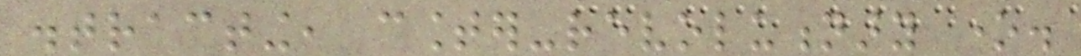distracting, counter-revolutionary one.
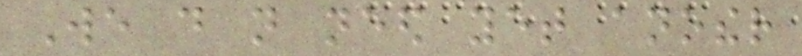We do not need yet another
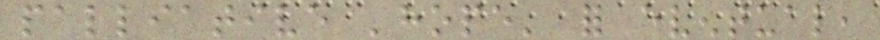palliative 'hope' for eventual,
